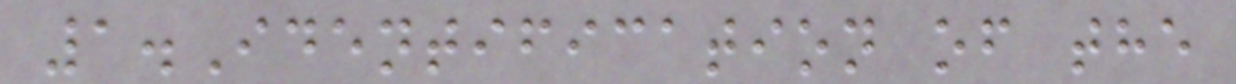1.Identification of the
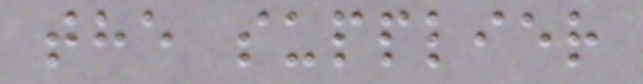the supplier
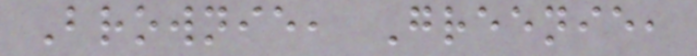Brownie, Greenie,
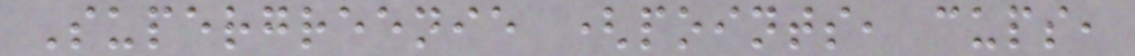Supergreenie (points, cups,
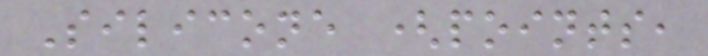Silicone (points,
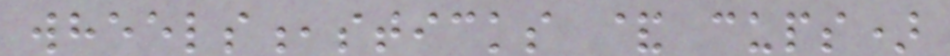wheels,sticks & cups)
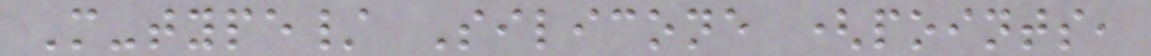M-type/ Silicone (points,
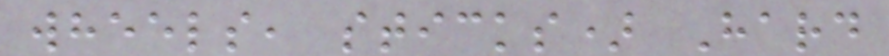wheels, sticks) Hard
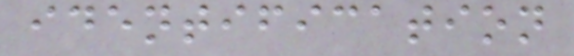identification
